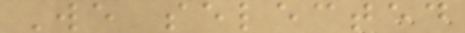We selected
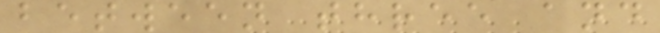between three and
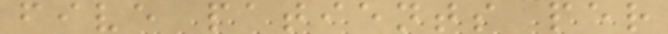five patients per
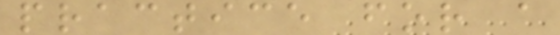practice for a
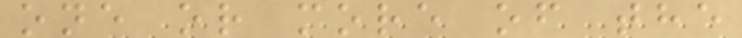one or more of the
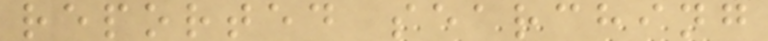reported searching
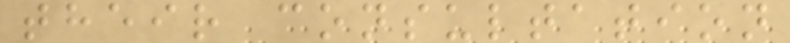their consultation
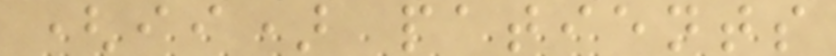(ii) patients
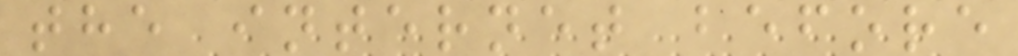the internet before
